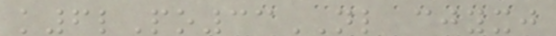k6lPo33NL cjyxj
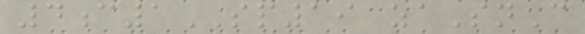4c1SP19 zaSnC
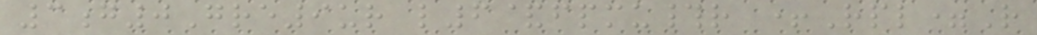3g0Gre9ur l6&fpmu#r +Rpl=R
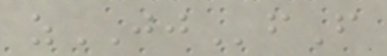zJJfF
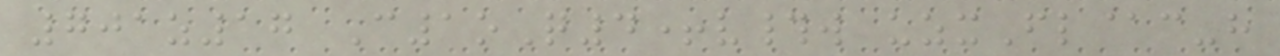701z17 C1oQ4+v#w uzxFl@c-h
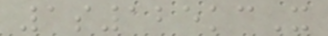1s125kcX
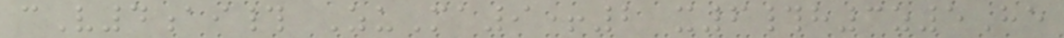cV4ai# ZuMa9+2 x6#h3z5He
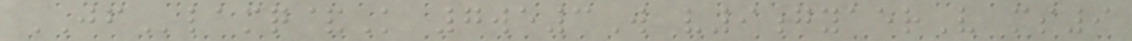JFlamq&K 7we3W v9gyaerV ms9
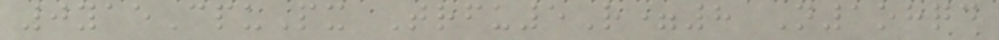0yaeCpuPx Trfu5R=8 N1ohqd
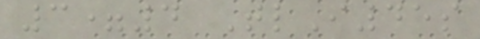3=4 TlI45s
